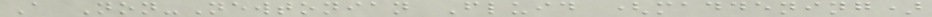A Non-Newtonian Fluid (maddening)
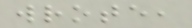wrote,
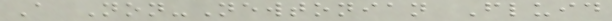A Non-Newtonian Fluid
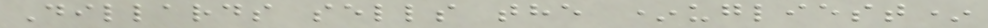Dillards sells the *ugliest*
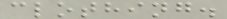clothing.
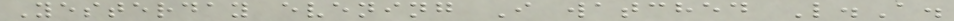Yesterday evening I watched L.A.
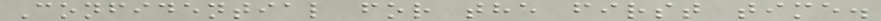Confidential for the first time.
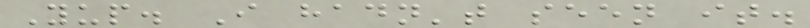Yup. I hadn't seen it.
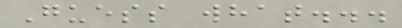Guess what...
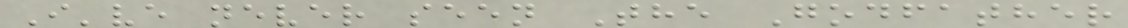I've never seen The Godfather
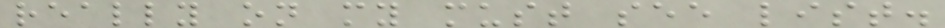really on my must see list.
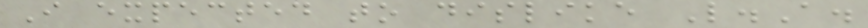I expected to dislike L.A.
